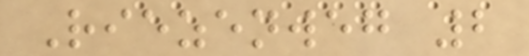Riezenweg 2
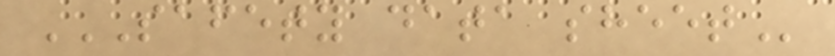SAFETY DATA SHEET
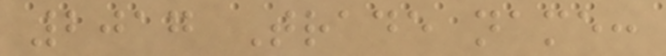2017 Trade name:
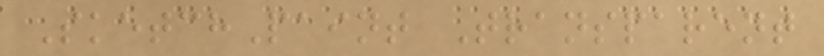SketchPaint Transparent
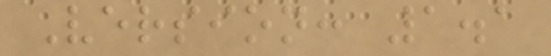Version: 1.1
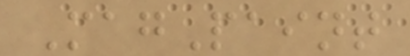MagPaint
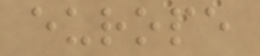europe
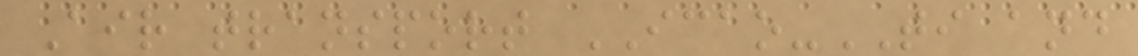Air transport ICAO-TI and
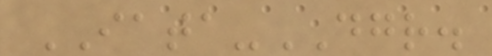IATA-DGR.
